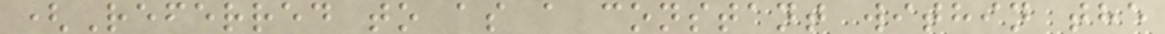(Referred to as a constant within the
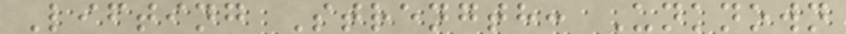Lifting Strength: Unknown
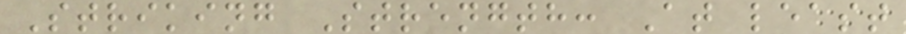Striking Strength: At least
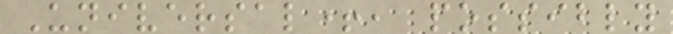Universal+, possibly
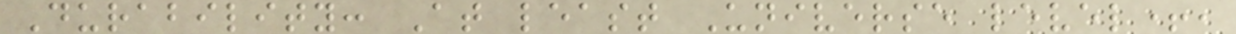Durability: At least Universe level+,
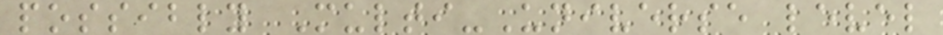possibly Multi-Universe level
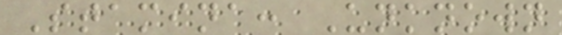Stamina: Unknown
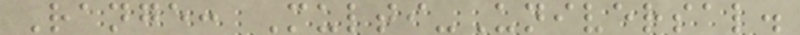Range: Multi-Universal.
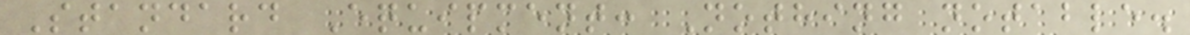Standard Equipment: Nothing notable.
